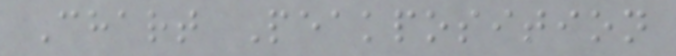Chart Peakposition
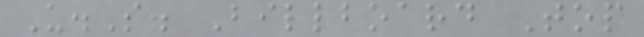U.S. Billboard Top
